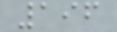196
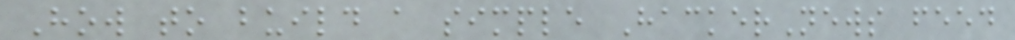How to build a simple HackerNews feed
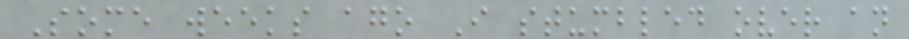Some weeks ago I stumbled over an
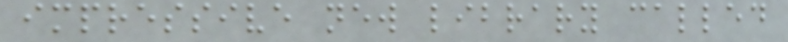impressive new library called
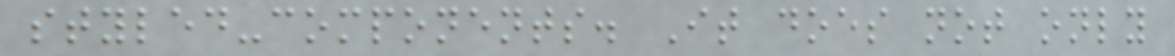styled-components. It does not only
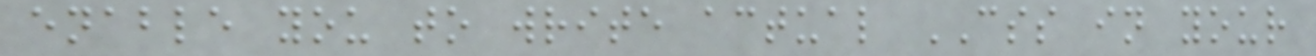enable you to write actual CSS in your
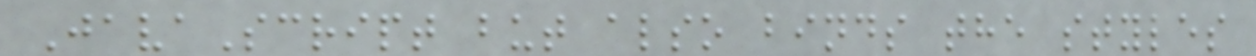JavaScript but also binds the styles
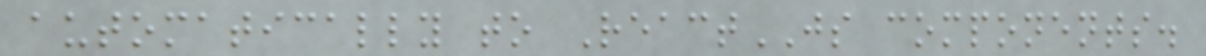automatically to ReactJS components.
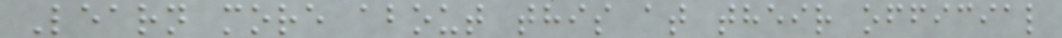Learn more about this at their official
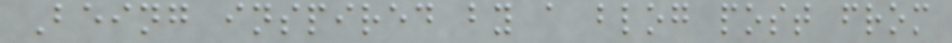Being inspired by a blog post from
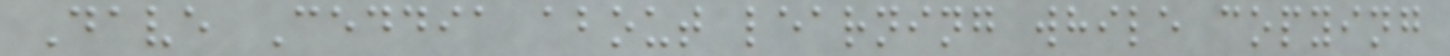Dave Ceddia about learning while copying
